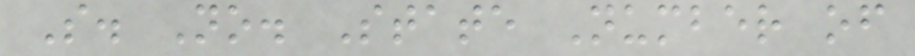S. No. State Number of
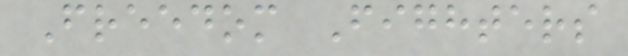Freedom Fighters
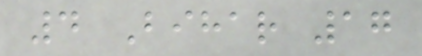4 Bihar 17
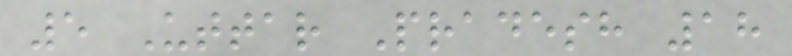5 Uttar Pradesh 18
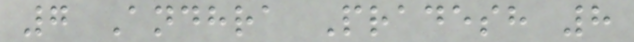7 Andhra Pradesh 8
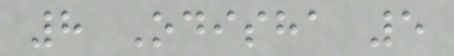8 Odisha 5
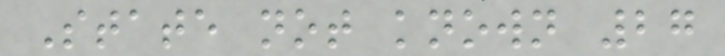State not known 27
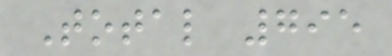Total 795
